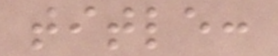title:
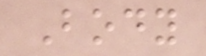Body
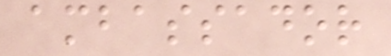ambassador
